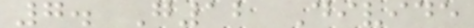7. G12 Divide
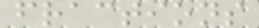fractions
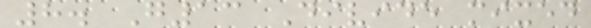8. G13 Divide mixed
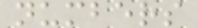numbers
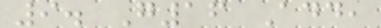9. G16 Add,
